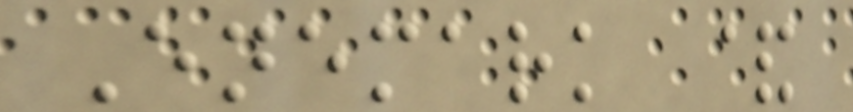Enemark &
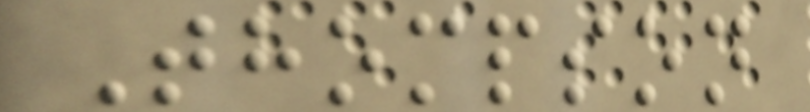Thompson
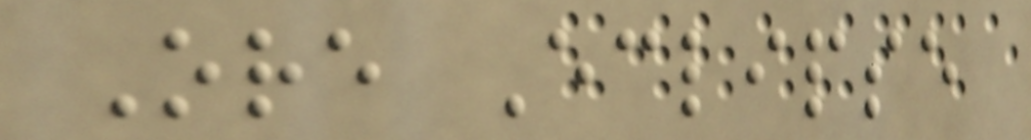Ore Eclipse
